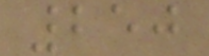250
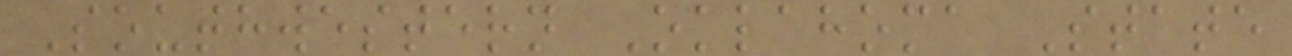Southwestern Oklahoma State
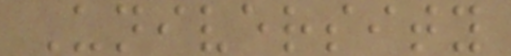University
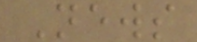News
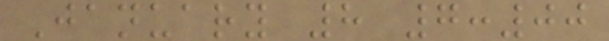January 8 7:00
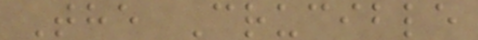The Crucible
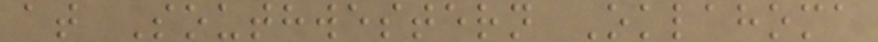at Southwestern Oklahoma
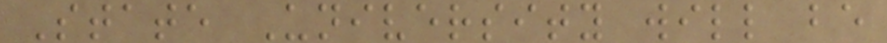State University will be
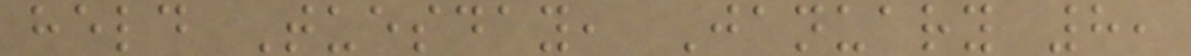held Tuesday, January 8,
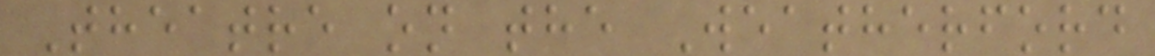Theatre on the Weatherford
